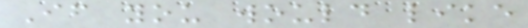If you would like
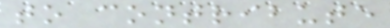to contribute
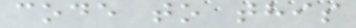code to this
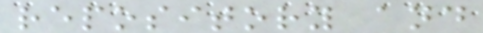repository and
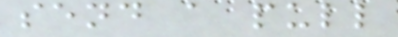send a pull
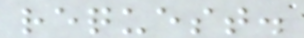request.
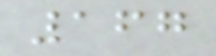167
